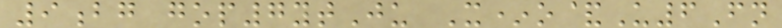9bg gop7ytJu X*o&U6Fn
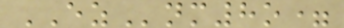EZnm8o=
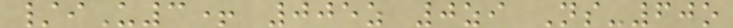/iU3+ 005z 0zi Ns-60o
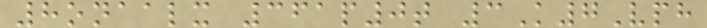8onaalx 361p0t 3K7Vph
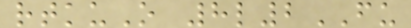rtkuO 8l2FU
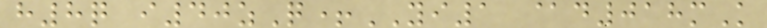h8q i40zQ+YI1 @d018mK
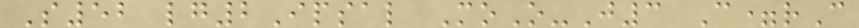S52 lg2Ipsal MoO-J3 C=rC
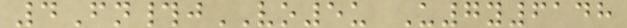4Fn#jVO5u U7y6148
